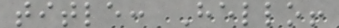title: Hello!
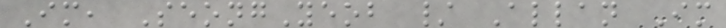Im, SeongYeob / Allan Im
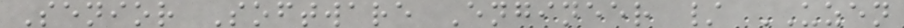Senior Software Engineer / UZEN
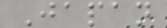Japan
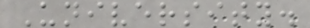University.
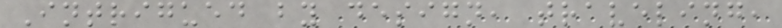Intrigued by design, traveling,
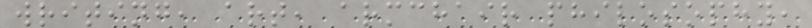writing, art, armchair philosophy,
